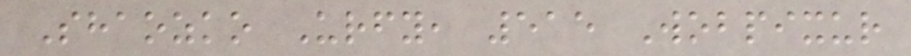Shaozko Urfy, 515 Wobpixur
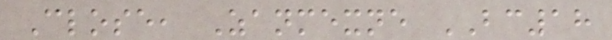Close, Zanmexne BC18
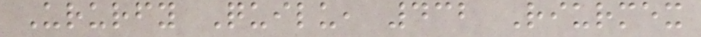Ururfy Quilu, 432 Riurmex
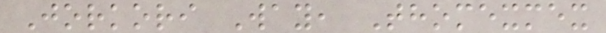Jorkori Way, Thomexmex
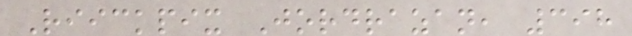Riickpix Jordrazan, 398
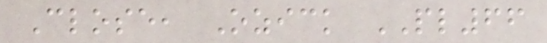Close, Ozick PL66
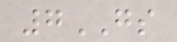7GS
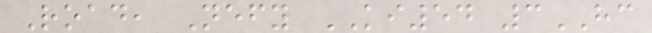Road, Nefy KI54 3HC
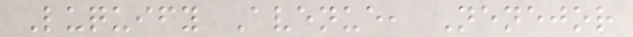Luquify Avenue, Nenejor
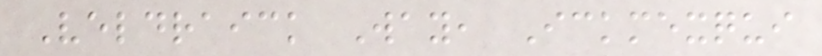Veldraick Way, Ickmexqui
